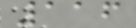116
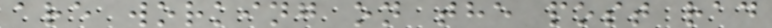are working on the post rad
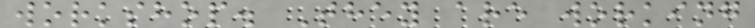workshop. They are working
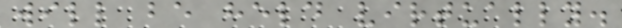will be held virtually.
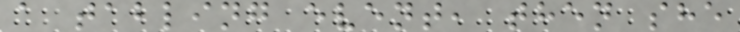a tabling event, then she
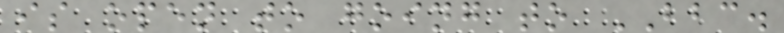is open to going to BBC.
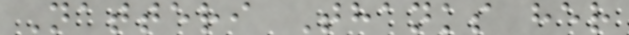Natteri Thanks her
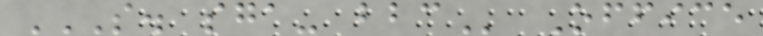S. SGA- BBC Office
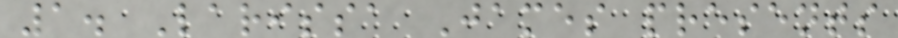1. Larissa James presents
